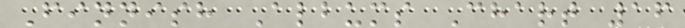Finnish Albums Chart 16
